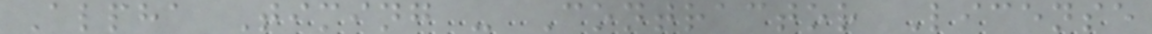Alpha Timing - Contractor License
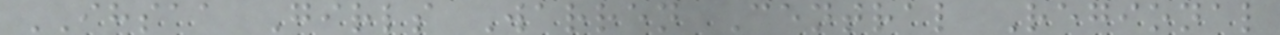IHSAA Girls Warren Central Regional
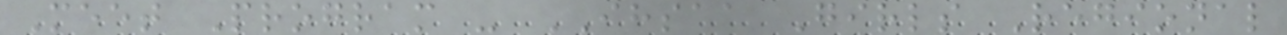Meet Program - IHSAA Girls Regional
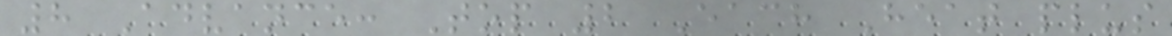8 Advance: Top 2 Each Heat plus
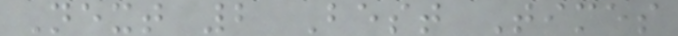Next 2 Best Times
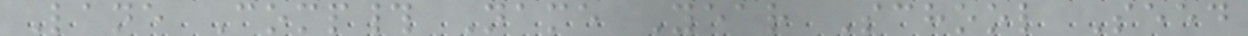Lane Comp# Name Year School Seed
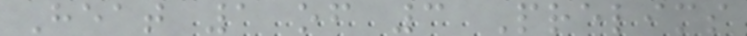Heat 1 of 3 Prelims
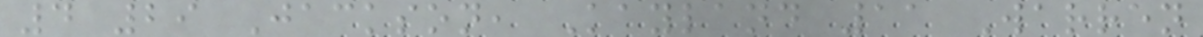4 29 Jackson, Kayland 11 Warren
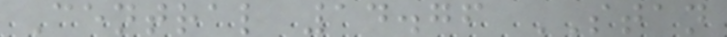Central 14.76 STAN
